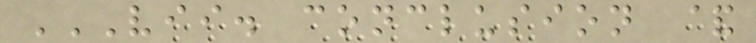VII. CONCLUSION &
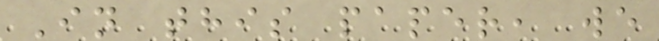In this paper, we
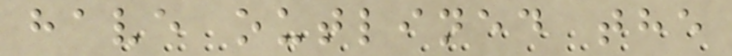have outlined the
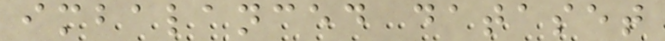imbalanced dataset
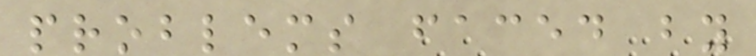problems faced by
